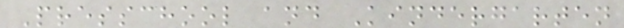Presschool and Kindergarten
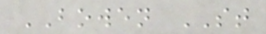BOWEN ST
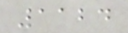1124
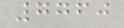7760
